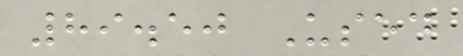89.50 Used
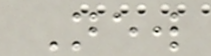New
